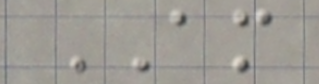AM
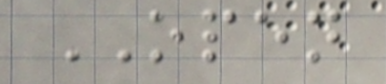OPEN
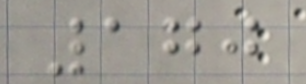170
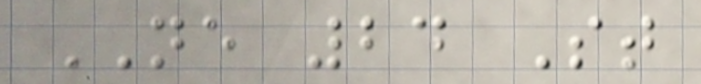NE 24 St
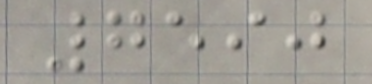7590
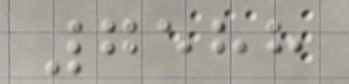7588
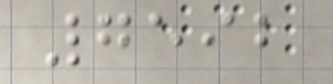7592
